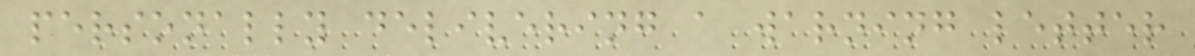personally delivering a warning letter
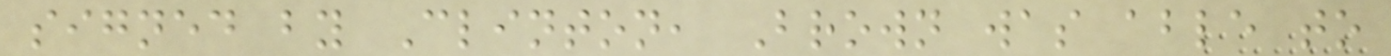signed by Clinton, Brown was able to
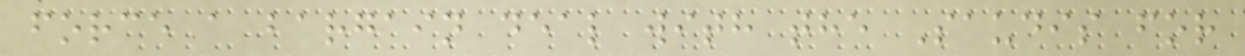force a bargain deal with the Saudis for
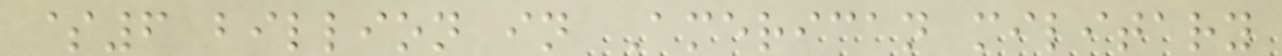$6 billion in American military
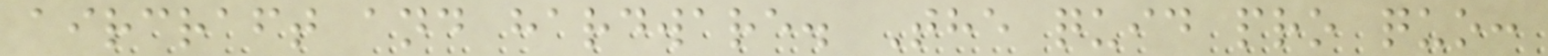aircraft and hardware. The quid pro quo:
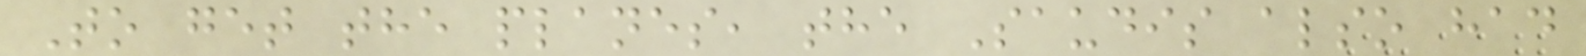To get the planes, the Saudis also had
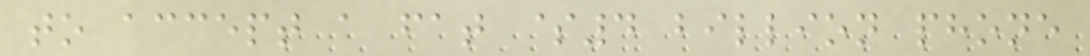to accept a fat $4 billion phone
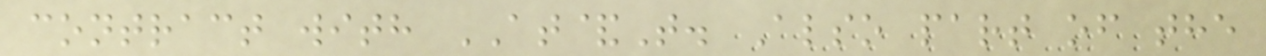contract with AT&T. Also part of the
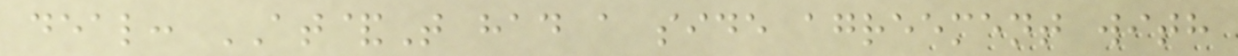deal: AT&T had a side agreement with
